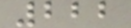222
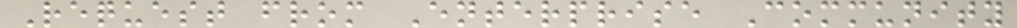Request from Enterprise Community
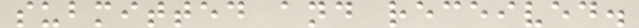submitted and received.
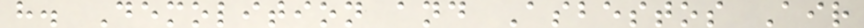h. Demolition and Asbestos Air
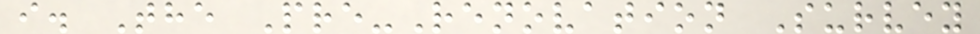i. The Pre-Renovation Survey
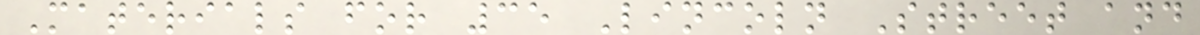Materials for 35 Lincoln Street and
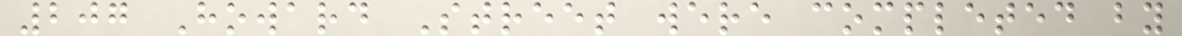207 Howard Street were completed by
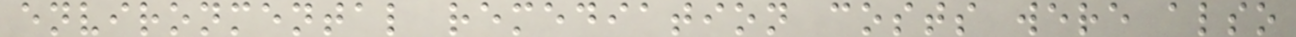environmental remediation costs were also
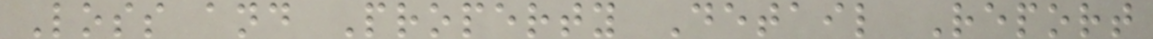Loss and Property Detail Report
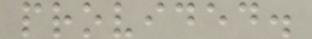provided.
